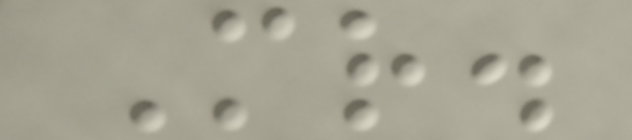Mr.
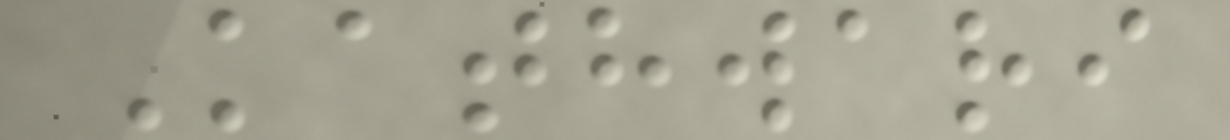Kathwari
